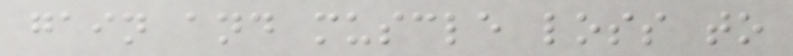gain and muscle loss to
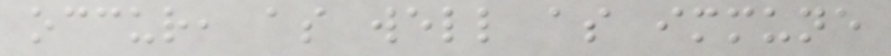occur, as well as immune
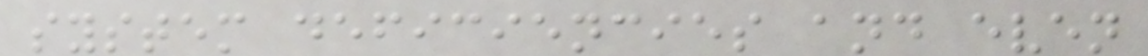system deficiencies and even
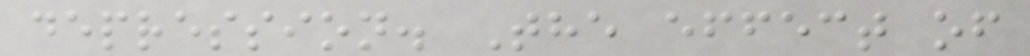depression. The effect of
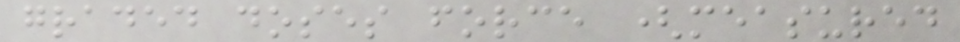graded doses force (measured
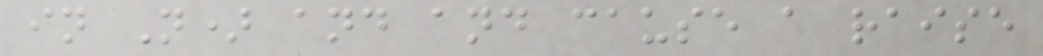in N) and and cause a raise
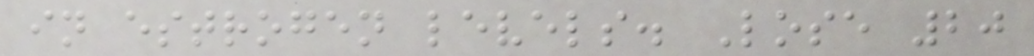in estrogen levels. Lose 20
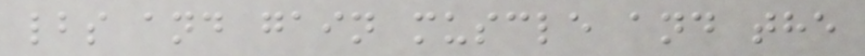lbs and gain muscle and the
